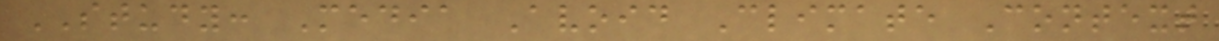STUDY: Media Avoid Climate Context
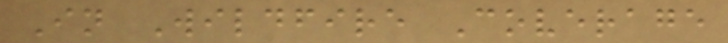In Wildfire Coverage
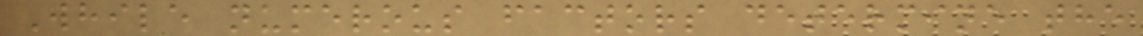While numerous factors determine the
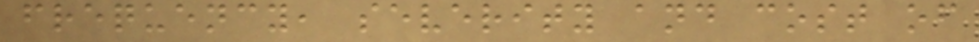frequency, severity and cost of
